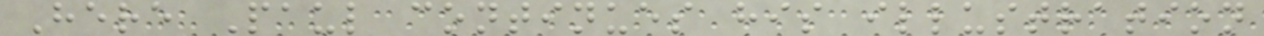Here Paul continues his illustration
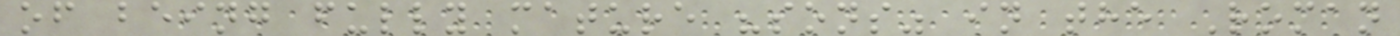of being fully mature "sons" in the Roman
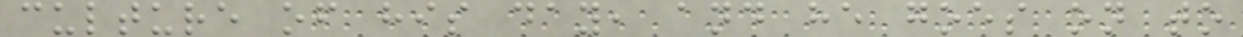culture of his day, and he goes on to
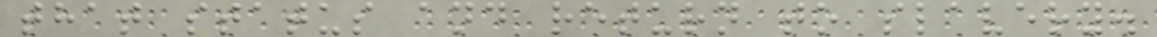that status and return to slavery.
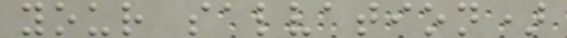your salvation)
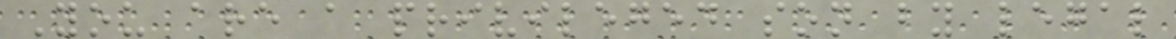You are a privileged son by legal
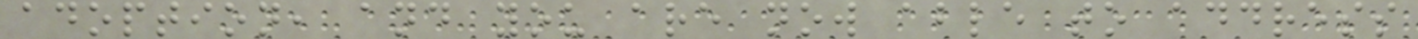adoption, and you are now able to address
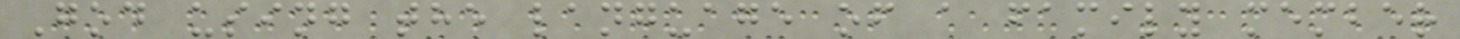God using the language of a family member
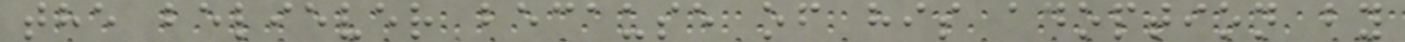the believer because of his adoption by
